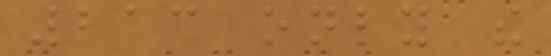213 only the
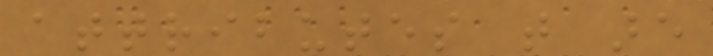attributes that are
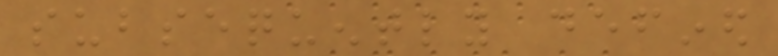subsequently defined
